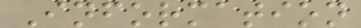Information
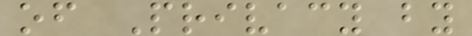of Privacy by
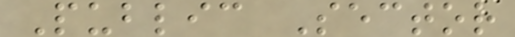Public Sector
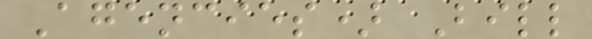Agencies) Bill
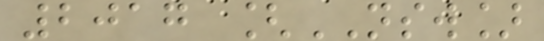2017 [NSW]
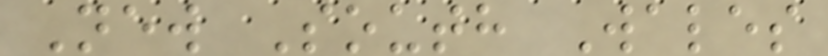New South Wales
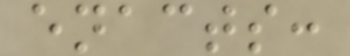enacts:
